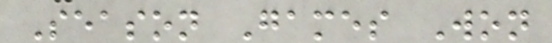Season Games Won
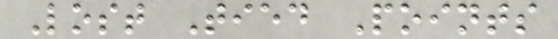Lost Tied Points
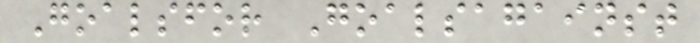Goalsfor Goalsagainst
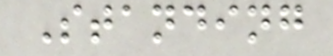Standing
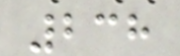238
